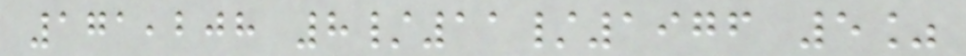171,208 8/11/1976 5%
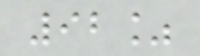92%
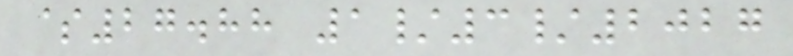$27.88 1/3/2027
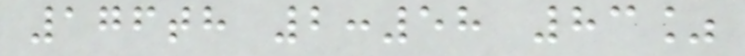176th 2:58 83%
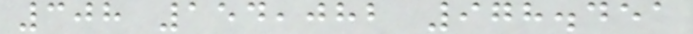308 154,082 978.451
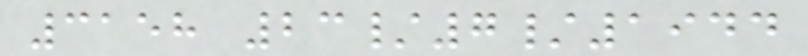3158 23/7/1944
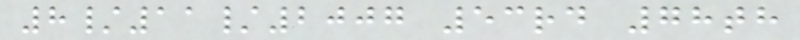8/11/2007 53rd 78th
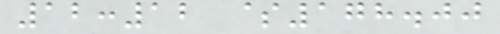12:12 $178.00
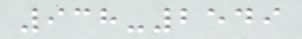938-2549
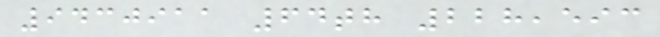9430911 64th 228,593
